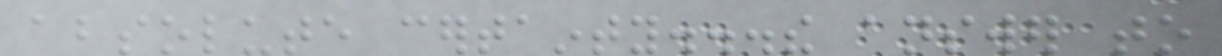absolute certainty...the answer to
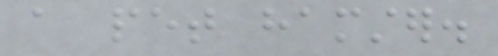a pet hamster.
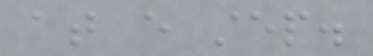at every step.
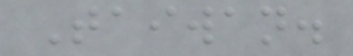Taiwan.
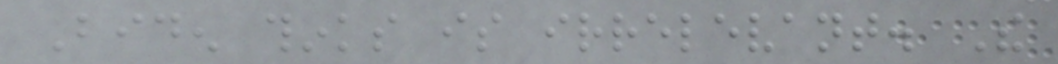Biden thinks is irrelevant. The
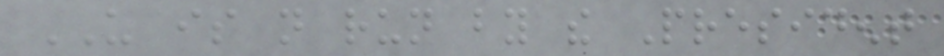US is not run by the President
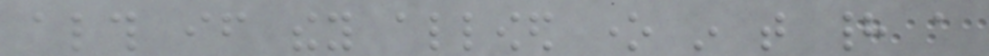although if they allowed one in that had a
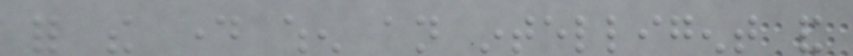for the day when an intelligent and
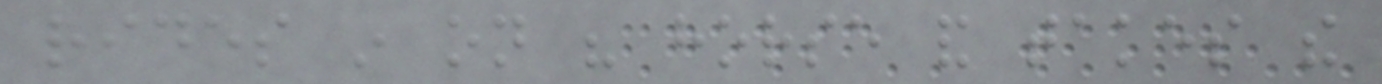rides in on his horse and takes the
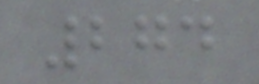274
